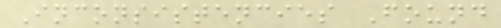Inconsistencies Found
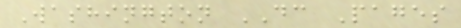Washington DC Pages
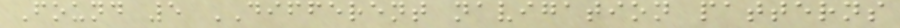Found 5 DIFFERENT navigation patterns
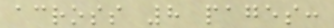across 8 pages:
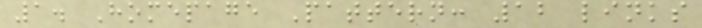1. Homepage Pattern: 12 links
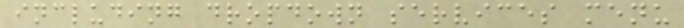including dropdown services menu
